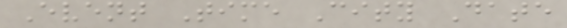Event Time City Date
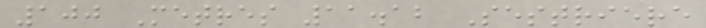100 Metres 11.12 Sestriere
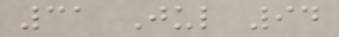31 Jul 94
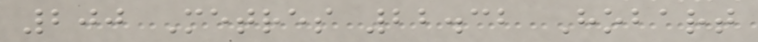200 Metres 22.32 Hobart
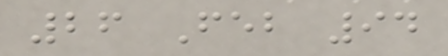26 Feb 94
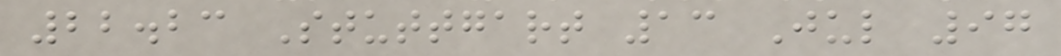22.23 Stuttgart 13 Jul 97
